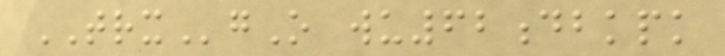TRXgO wu62dbkpk
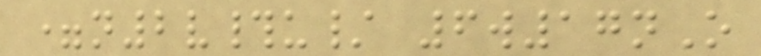=n2v#u/ 6w17nO
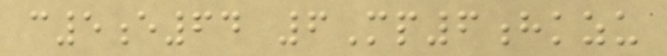c5e64 6Mp6hkzu
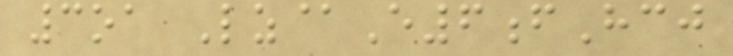3oa Lz@E6fHcj
